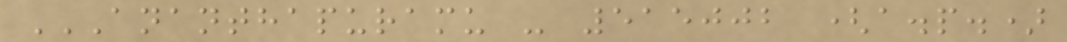ANANTHAPURAMU - 515002 (A.P.)
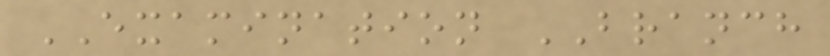EXAMINATION BRANCH
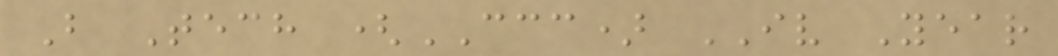B Tech (CCC) IV Year
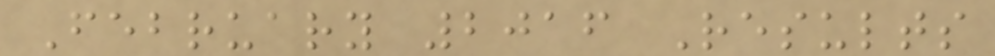February 2016 Results
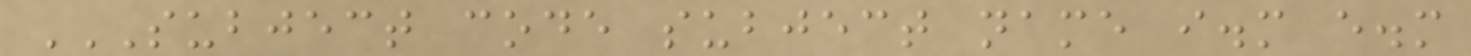SUBJECT CODE SUBJECT NAME I.M E.M
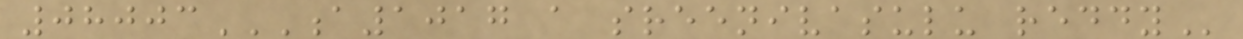08003A1017 A SREENIVASULU REDDY
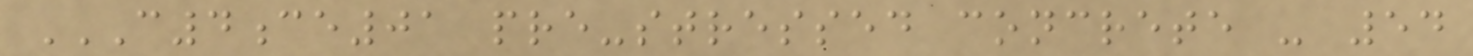C4CE01 PRE-STRESSED CONCRETE - 54
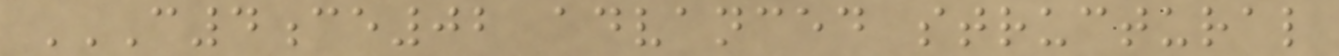C4CE02 ADVANCED STRUCTURAL
